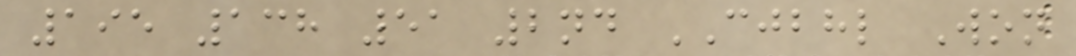195 138 51 2nd CJBHL Won
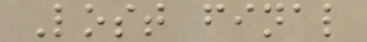Lost final
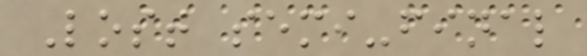Lost semi-final
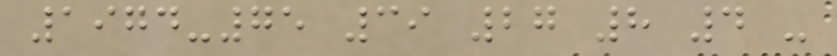1974-75 39 27 8 4 -
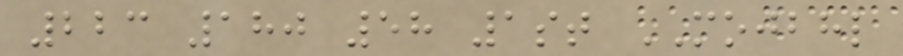223 180 58 1st MOJBHL
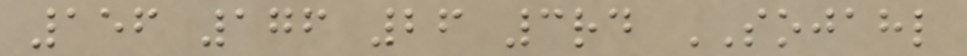156 176 26 3rd SOJAHL
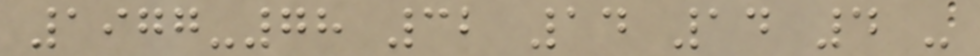1977-78 32 14 14 4 -
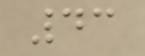43
